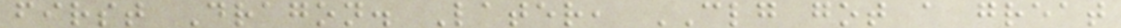first Dragon. Later, CLG got a great
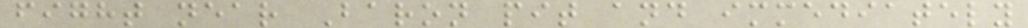fight near Baron pit and immediately
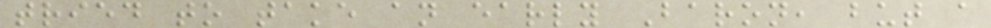tried to take an early Baron, but a
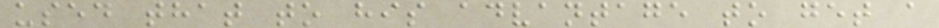used that to his advantage to get a
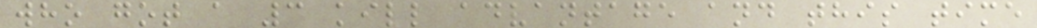who got a 3 kill advantage and this time
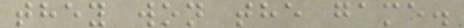they won the game.
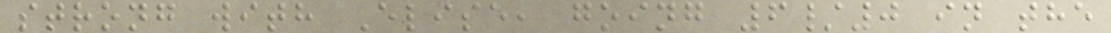strong with Elise, going 6/0 in the
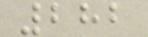282
